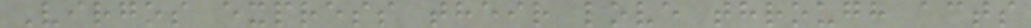Virgos express their love through acts
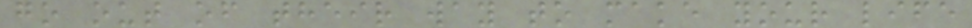go out of their way to make your life
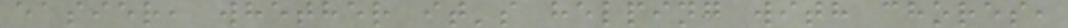easier, whether it's helping with chores,
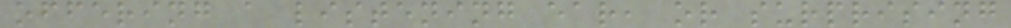offering a listening ear, or surprising
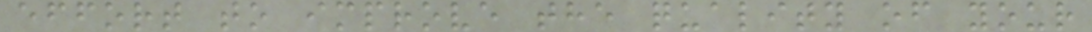effort to improve the quality of your
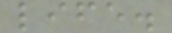life.
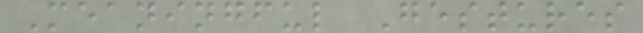Meaningful Gestures
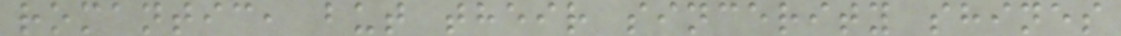romantic, but their sincerity shines
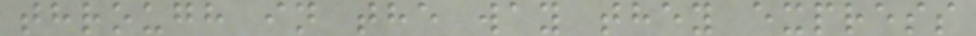through in the way they express
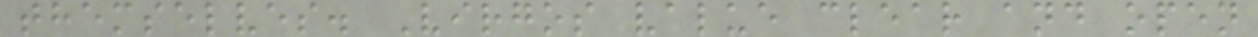themselves. Virgos value clear and open
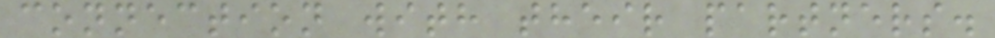connection with their partners.
